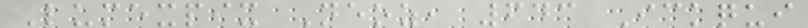Lumexpix Neoz, 643 Ickqui
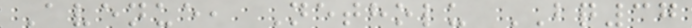Avenue, Netholu BQ37
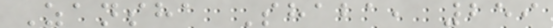Zansha Shaba, 259
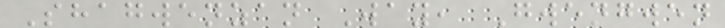Shagwenzan Way, Gwengwen
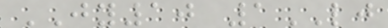JY10 1LJ
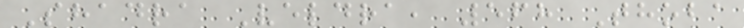Shadra Veldra, 568 Thoba
